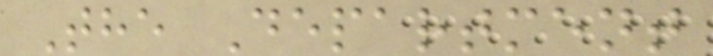The Department
